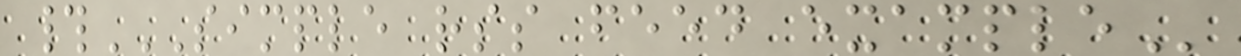#SIMPLE RSS FEED EXAMPLE
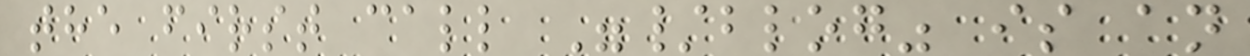the first call "/blog" is an
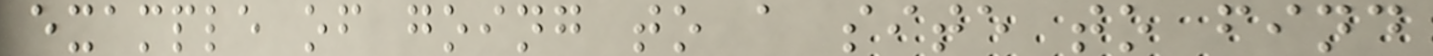example of going to a site to find
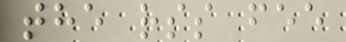the rss fee
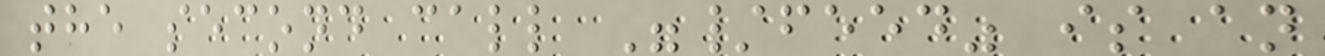the second call "/feed" is an
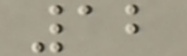12
